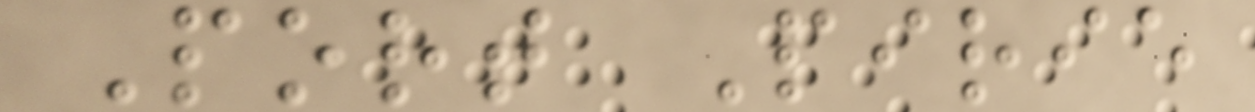Port Pirie
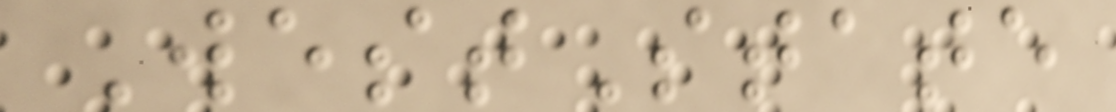WestState
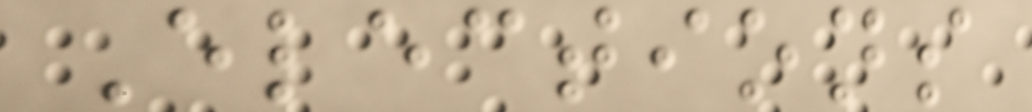Elections
